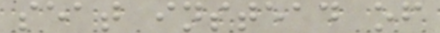seat instead of
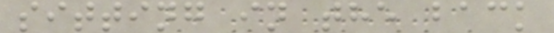sitting in the back
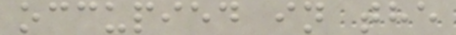occupied in the
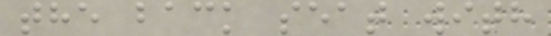the back seat with
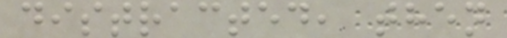distracted, then
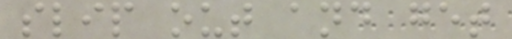slip out and get
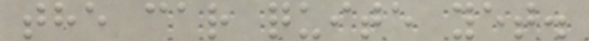the car quite yet.
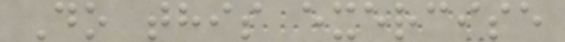Do this exercise
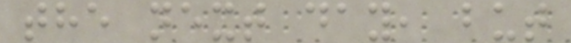the next day, but
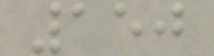150
